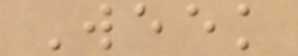Week
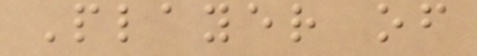Player of
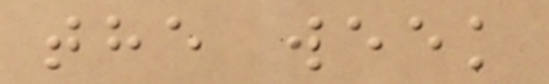the week
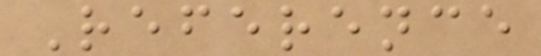Reference
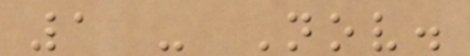1 - Nov.
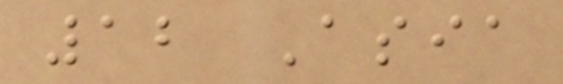12 Asia
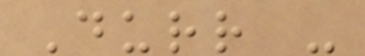Durr -
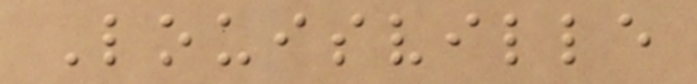Louisville
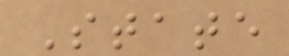State
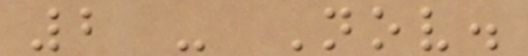2 - Nov.
